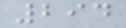294
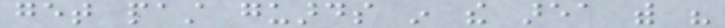get past guards in the area with his
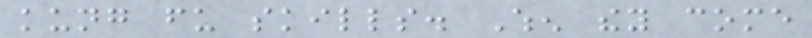kung fu skills. When they come
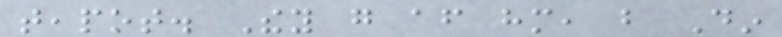teapot. They go after him, but Din
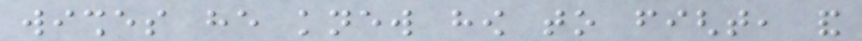wishes he knew how to fight, and
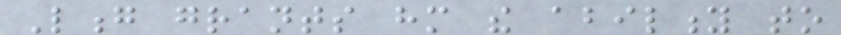Long grants him the ability to
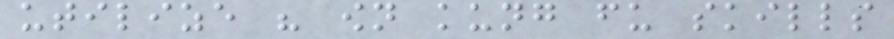utilize his own kung fu skills
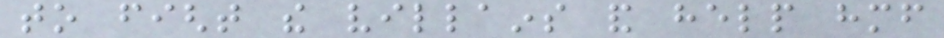to fight the villains and help himself
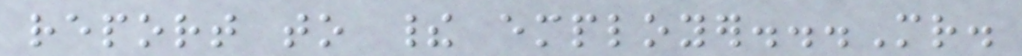report to their employer...Mr.
